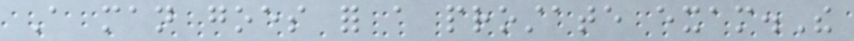A man goes for a prostate exam.The
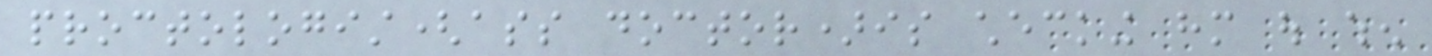proctologist(ass doctor)is checking him out when
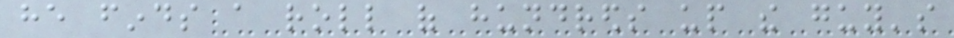he finds a roll of hundreds up the guy's
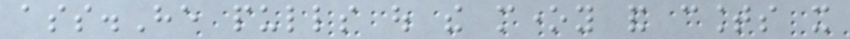ass.He pulls out the money and counts it
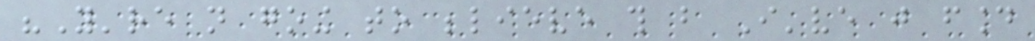"You're not going to believe this but I've just found
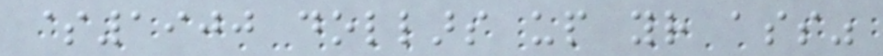$1900 dollars up your ass"
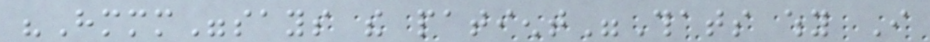"Hmmm"says the patient"Thats why I
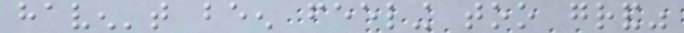haven't been feeling too grand"
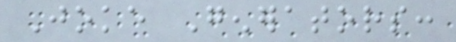Joke Generators:
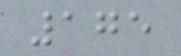175
